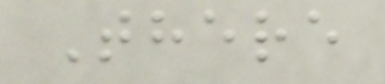There
